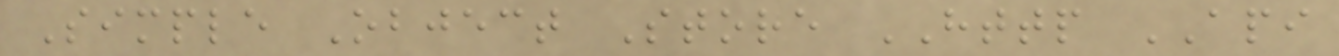Simple Object Store HTTP API
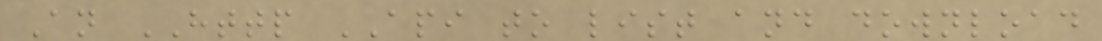An HTTP API to list and download
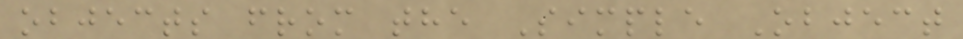objects from the Simple Object
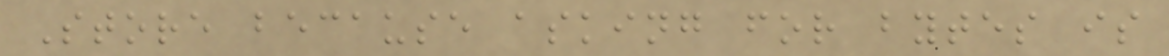Store because asking for bytes is
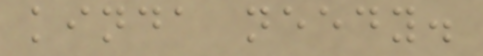kinda needy.
